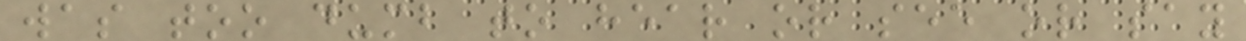was too dumb to hear or see or say
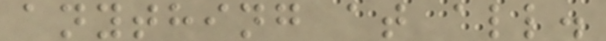anything at all.
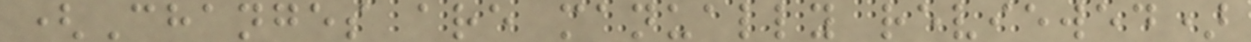(Changes are manually reviewed)
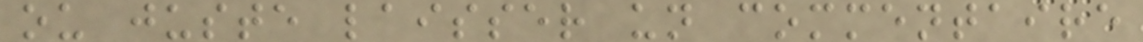ou juste laisser un commentaire
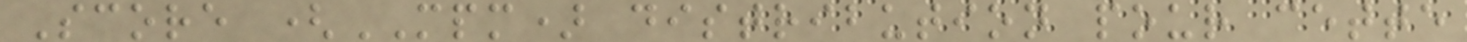Score (MPM) distribution pour cette
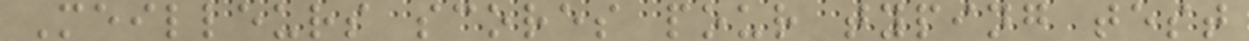Meilleurs scores pour typing test
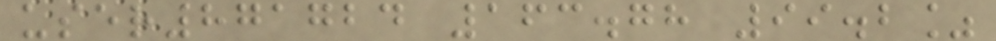user871724 163.78 99.2%
